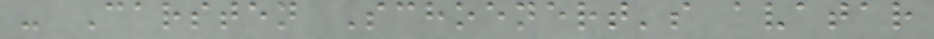- Carsten Schoenert's avatar
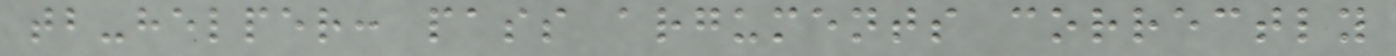tb-helper: pass arguments correctly
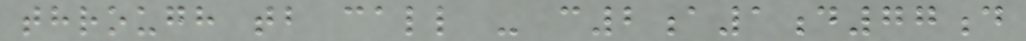through tb call - c2a1d77d
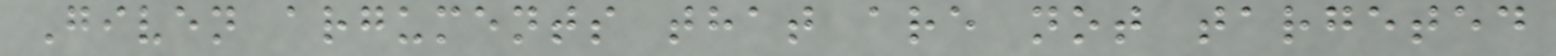Given arguments that are not targeted
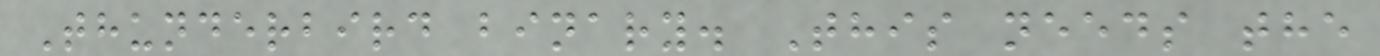Thunderbird binary. This needs the
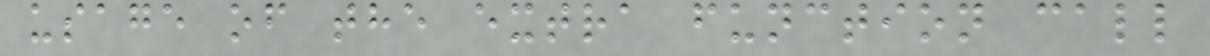usage of the extra function call
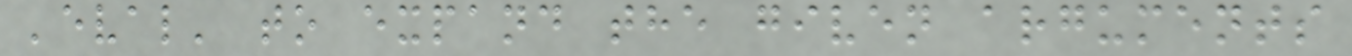'eval' to expand the given arguments
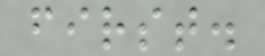first.
